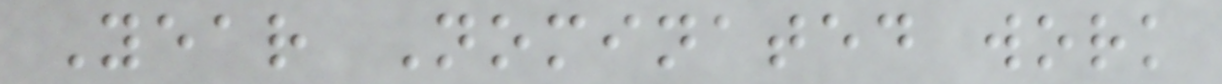Year Nominated work
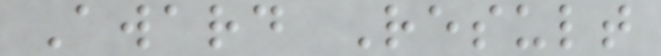Award Result
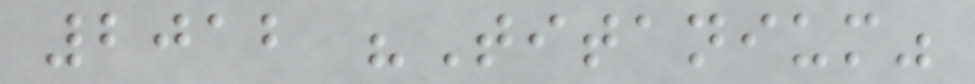2012 "Titanium"
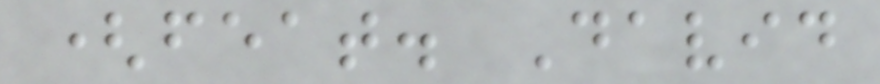(feat. David
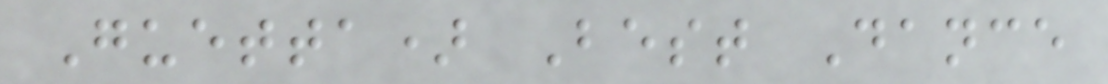Guetta) Best Dance
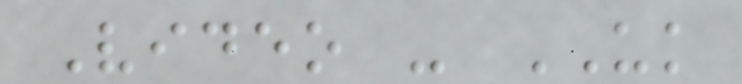Video - UK
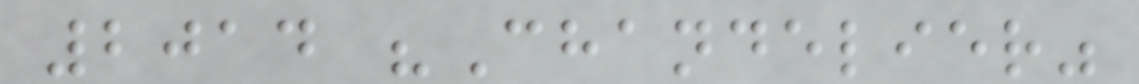2014 "Chandelier"
